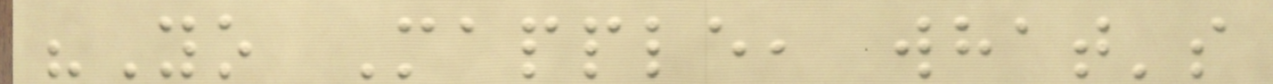"Yo Mapple, what's
